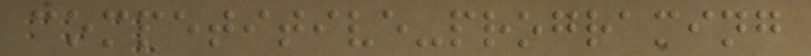competitive-programing
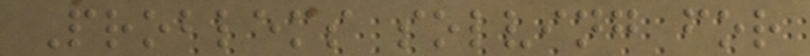Problems solving for
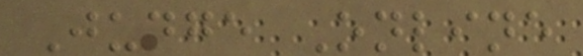Judge Online
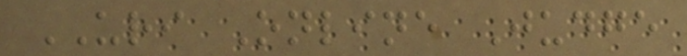URI Online Judge
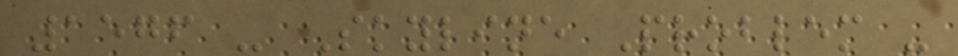1576 - Skyline Problem -
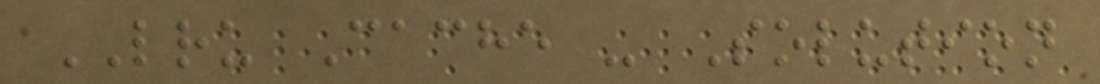LRU Cache - Solution
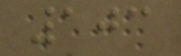103
